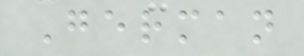German
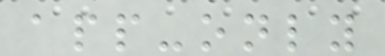app-only
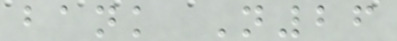bank N26
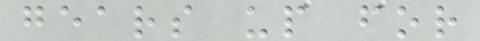gears up for
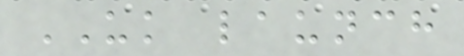UK launch
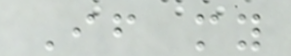If my
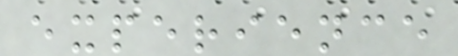experience
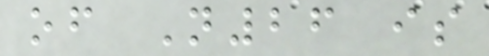of N26 is
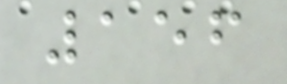156
